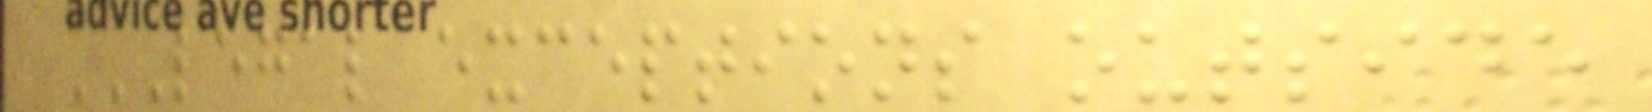LEGAL EXCEPTIONS OUTSIDE
